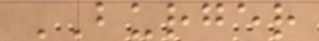BURGER
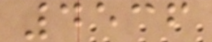4536
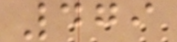479
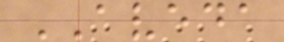AVEDA
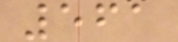561
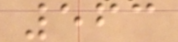563
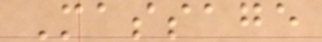Massage
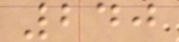240
